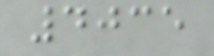4035
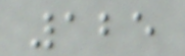125
